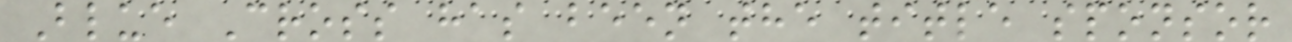Blue Cross has been the title sponsor
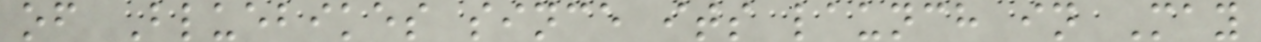of Bluebikes since its launch in May
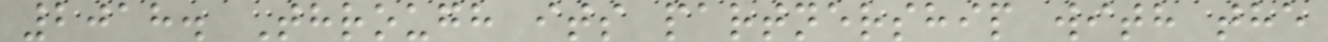2018. Through its partnership with the
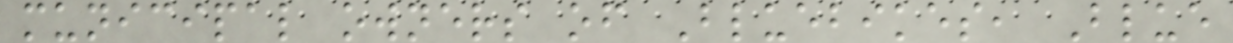municipal owners of Bluebikes, Blue
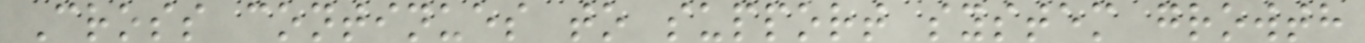Cross continues to support system growth
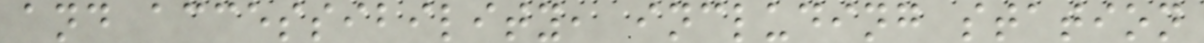and accessibility, including station
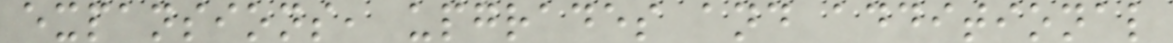expansions, upgrades and additional
